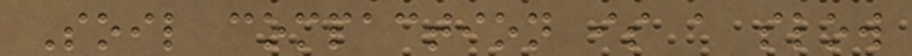Soil compaction is a slow
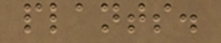plants.
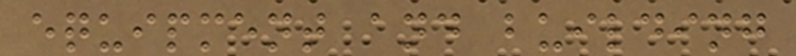equipment and building
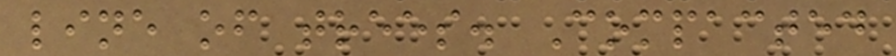line of trees. Compacted
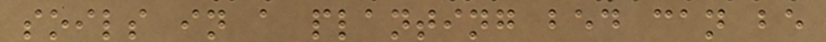soils in a planting bed can be
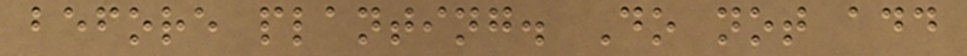before planting. Do not add
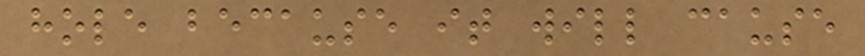hole because it will cause
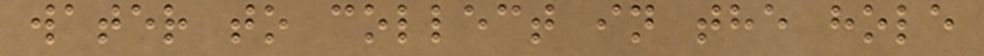water to collect in the hole
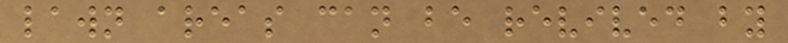lawn areas can be revived by
